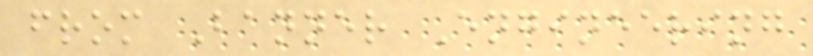from Banner Engineering
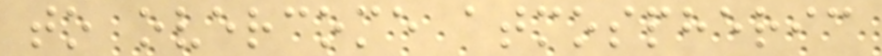to overcome atmospheric
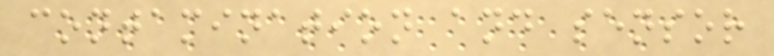contamination and sensor
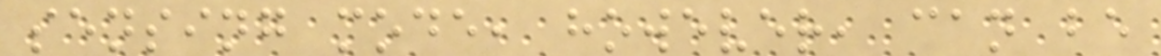sensing mode, however, can be
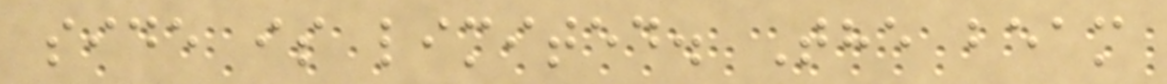side is limited. The beam
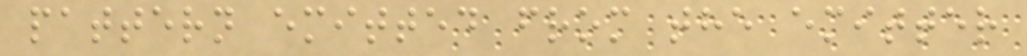pattern emitted from the emitter
